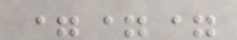===
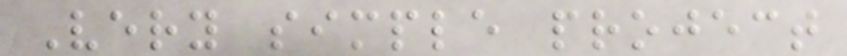Very simple project
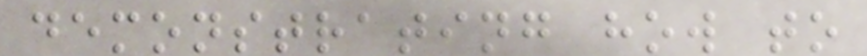demonstrating how to
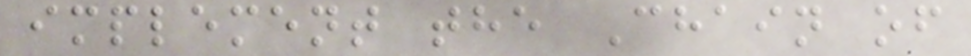implement the Chain of
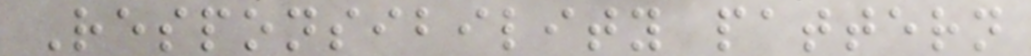Responsibility pattern
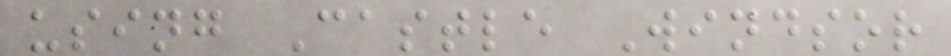using Castle Windsor
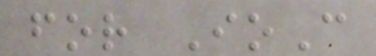for IoC
